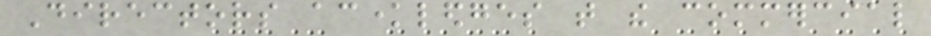Directors acknowledges that the commercial
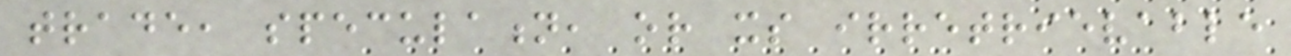trade, speculation, or its irretrievable
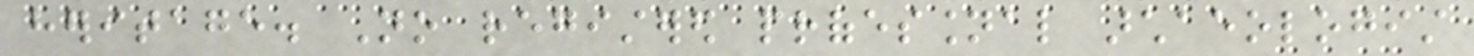heritage. No registered professional archaeologist
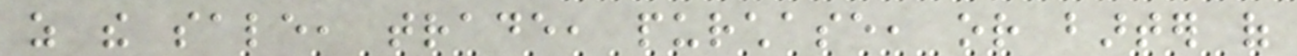as the sale, trade, purchase, or barter of
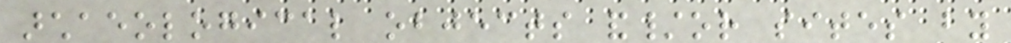archaeological objects and/or sites by
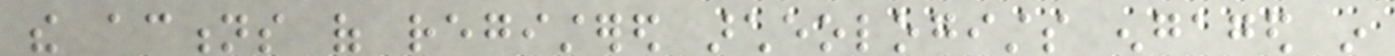the actions of registered archeologists engaged in
